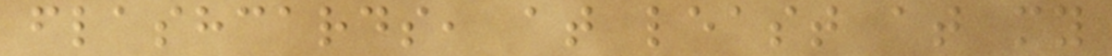flashcards, at least at my
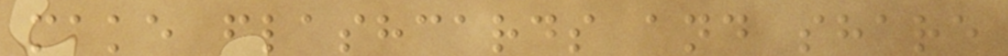make flashcards and share
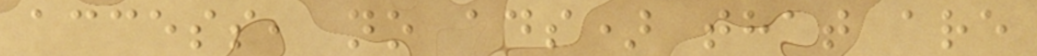access, no ads) that are
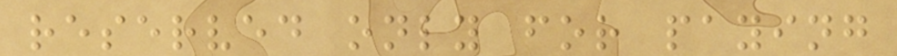reserved only for paying
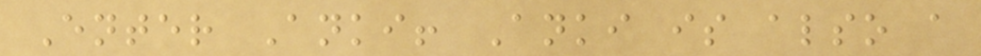Enter Anki! Anki is also a
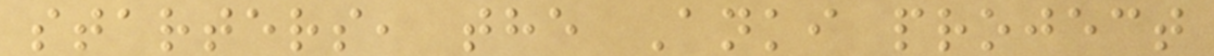starters, the Anki project
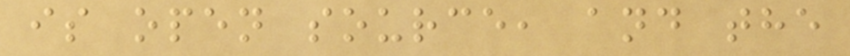is open source, and the
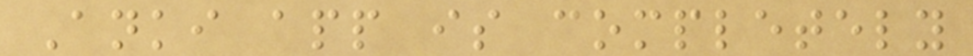Anki app is completely
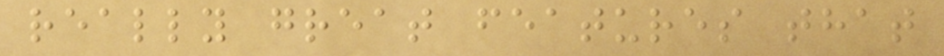really great features that
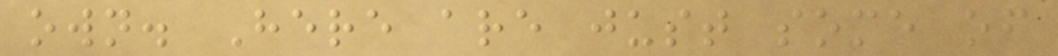own. Here are just some of
